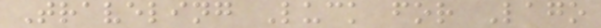Traveling Luck for Lago
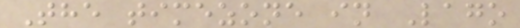The timezone in Lago
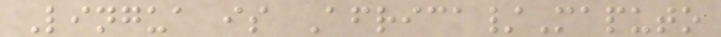Lingua is Africa/Maputo
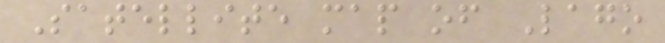Satellite map of Lago
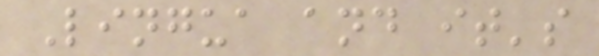Lingua and it's
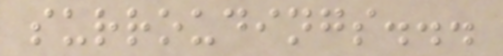surroudings...
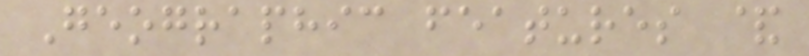Geographic features &
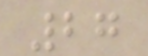27
